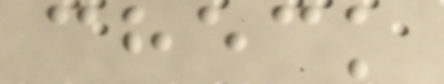check
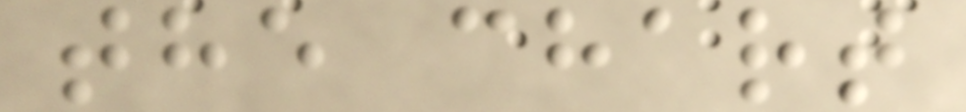the chart
